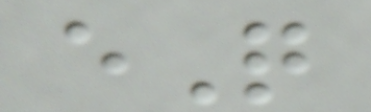eQ
